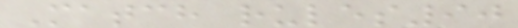Match rules90
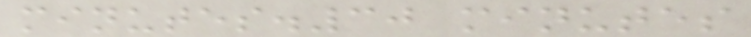minutes.30 minutes
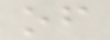of
